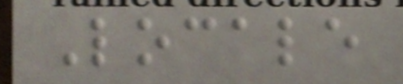Locale
